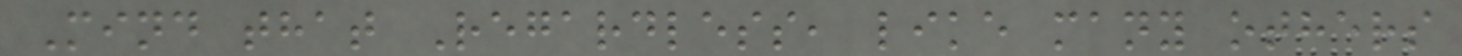Mind that Regardless, like many others
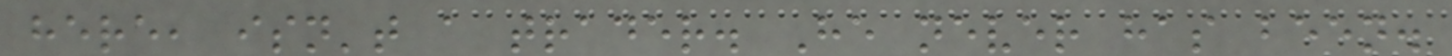here, isn't a trader. He never has been.
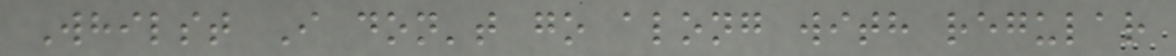Whilst I don't go along with regular
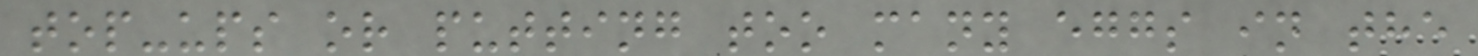top-ups or putting too many eggs in the
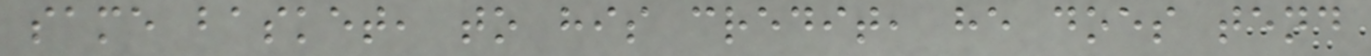same basket, to his credit, he does tend
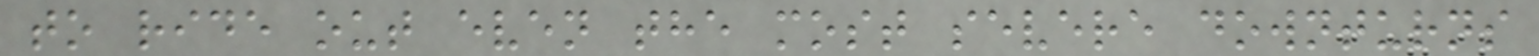to ride out even the most severe downturns
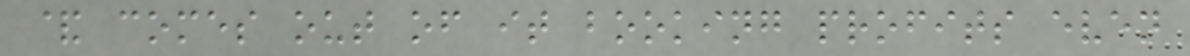& comes out of it booking profits even
